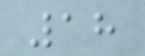18
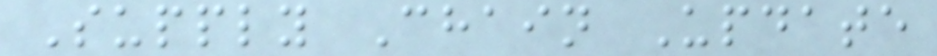Supply Chain Update
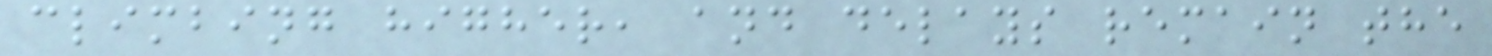climbing higher, and delays remain the
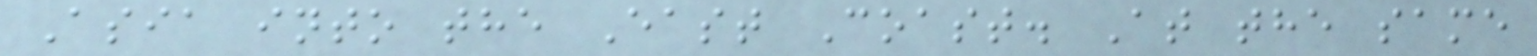Asia into the East Coast. At the same
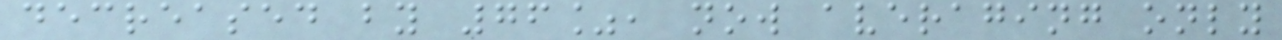decreased by 76%, now averaging only
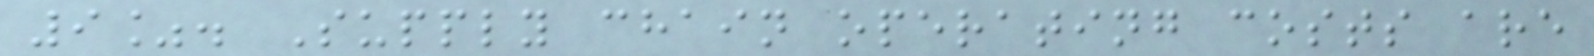9%. Supply chain operating costs are
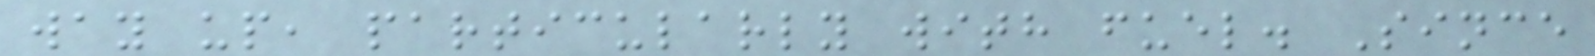way up, particularly with fuel. Since
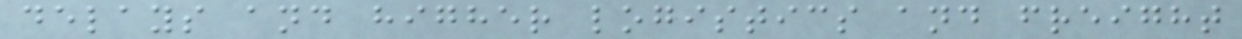delays and higher logistics and freight
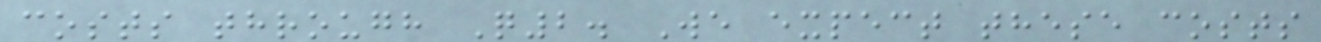costs through Q2. We expect these costs
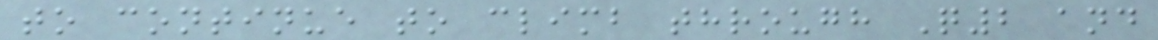to continue to climb through Q2 and
